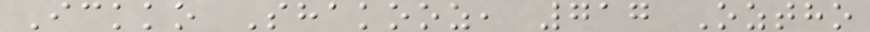Ickko Shakooz, 717 Oztho
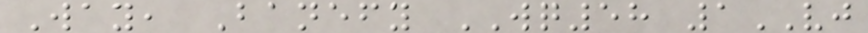Way, Banefy WQ58 1VJ
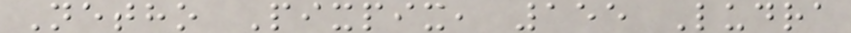Netho Pixpix, 155 Ludra
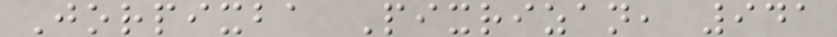Jorpixba Pixrizan, 941
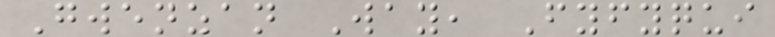Gwenzan Way, Fyfyqui
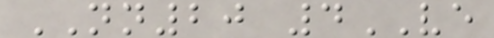NN20 4VE
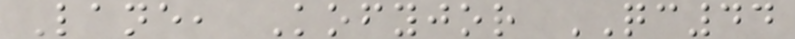Lane, Kofyjor QC44
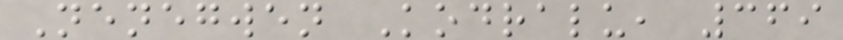Nenegwen Kodralu, 369
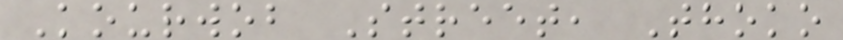Kourwob Street, Thoko
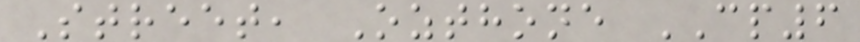Street, Ozthone CP6
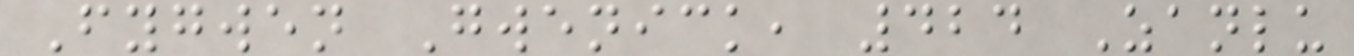Fygwen Gwenick, 424 Zanlu
